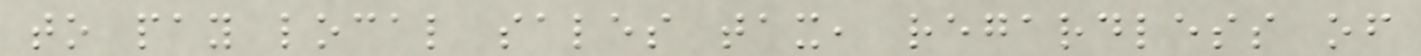to pay local sales tax, regardless of
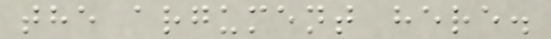the argument here.
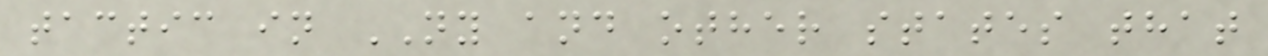tactic in NY and other states that
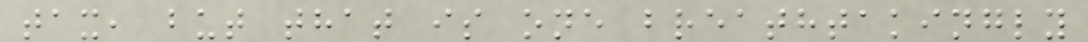tax, but that is one breathtakingly
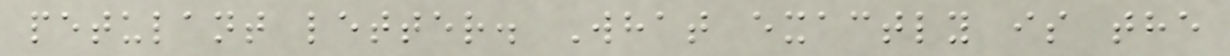petulant letter. What exactly is the
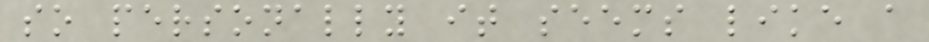so personally it seems like a
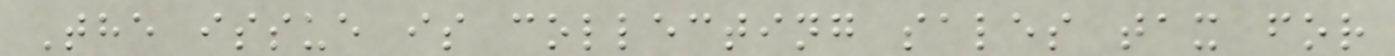The issue is collecting sales tax for
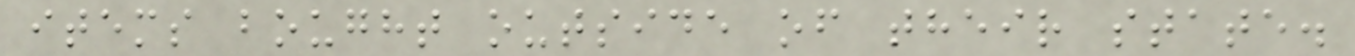items bought outside of their state.
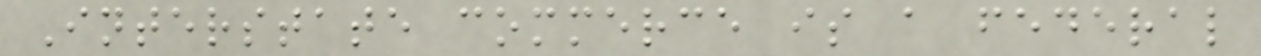Interstate commerce is a federal
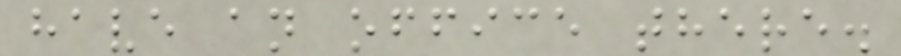have an office there.
